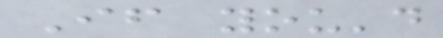If you'd
